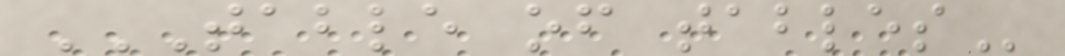TABLE OF TABLES
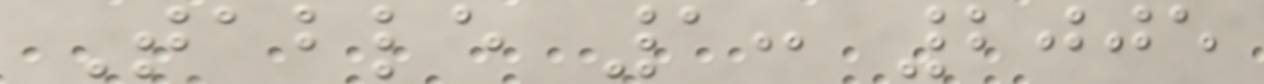Table 1: 2005
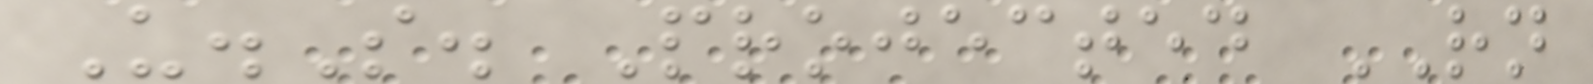U.S. Projected RN
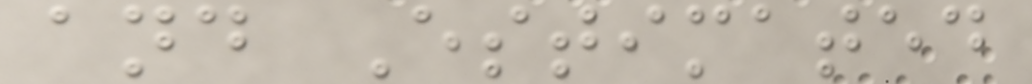and Estimated
